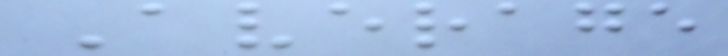Average
